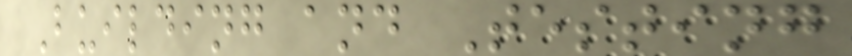Building and Testing
